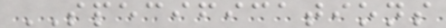SPECIFICATIONS
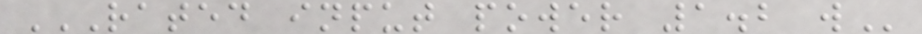RATED INPUT POWER 1.2 W
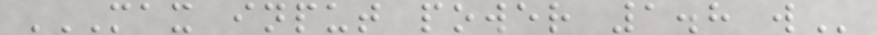MAX INPUT POWER 1.8 W
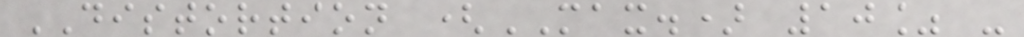DISTORTION (MAX.) 10% -
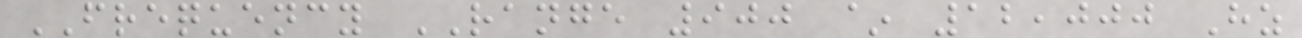FREQUENCY RANGE 900 ~ 12,000 Hz
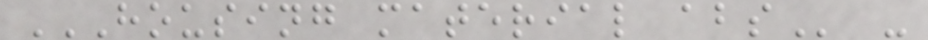HOUSING MATERIAL ABS -
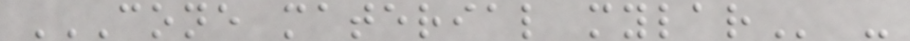CONE MATERIAL MYLAR -
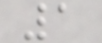1
